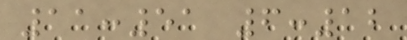11:51 6:12
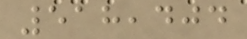518,404
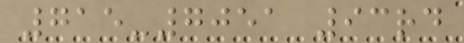715-7051 93rd
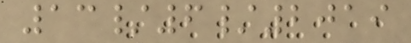13/6/2019
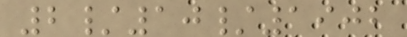2/10/1902
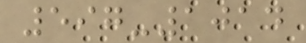597-1014
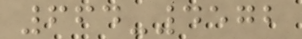664-4572
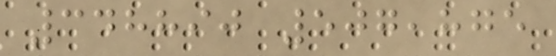348890 507,875
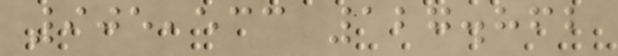905,533 127.862
